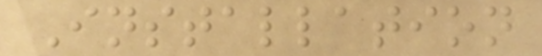Installation
